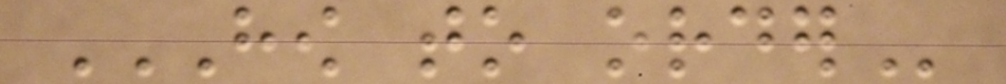HOW TO ORDER
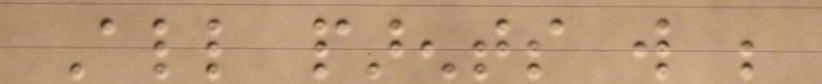All parents will be
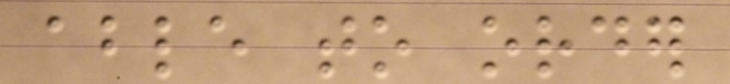able to order
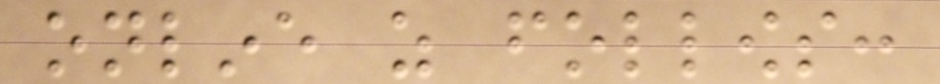online as follows:
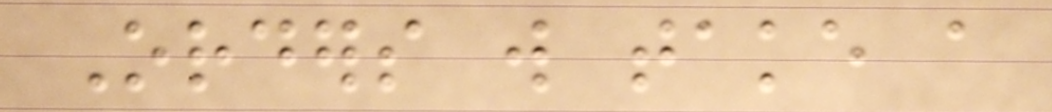Orders will take a
